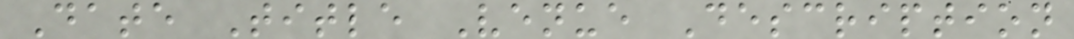Date Title Venue Description
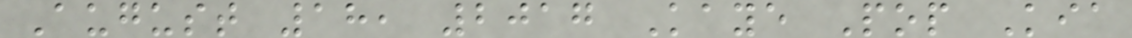August 18, 2017 Kaye Pop Kia
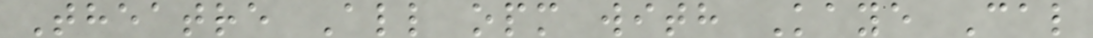Theatre All opm with Kaye Cal
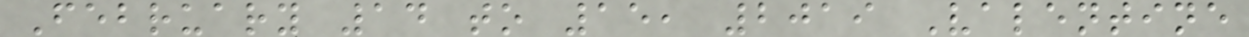February 14 to 15, 2019 Valentine
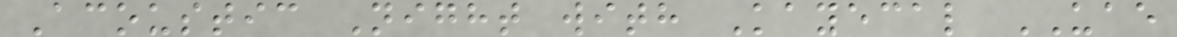Acoustic Night with Kayecal UAE
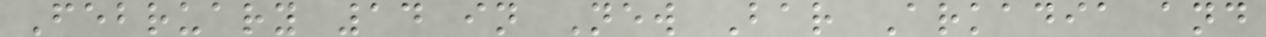February 14 in New Bar Arkadia and
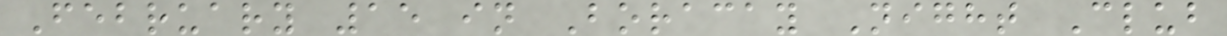February 15 in Boracay Night Club
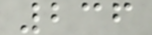236
